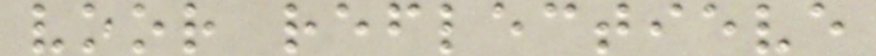voor reflectieve
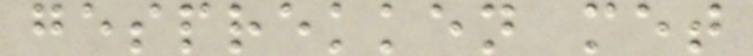gesprekken met
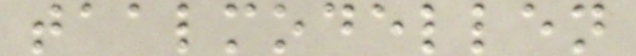taalmodellen
